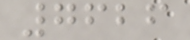7626
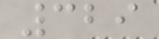329
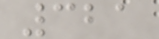321
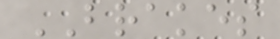BRAKES
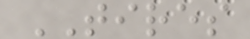TIRES
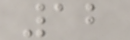12
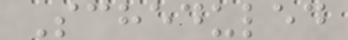Scheduled
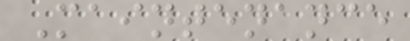Maintenance
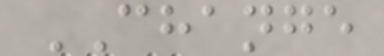CHANGE
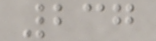237
